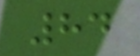84
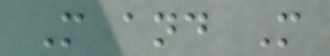M and M
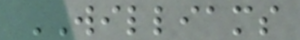WILLIAMS
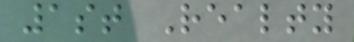1st Realty
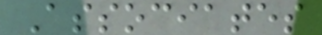Associates
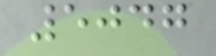5047
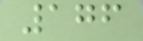176
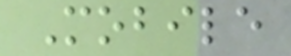Mobile
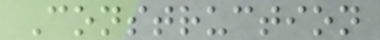Construction
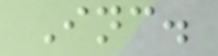Inc.
